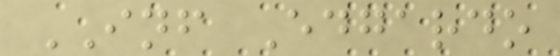INF Edgardo
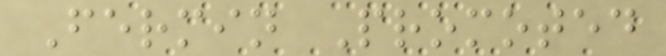Fermin Promoted
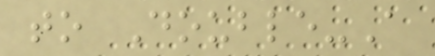to Double-A
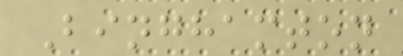Binghamton
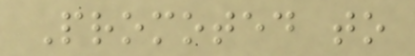Promoted to
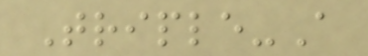Triple-A
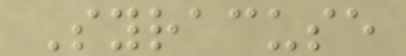Syracuse
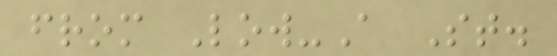from Low-A St.
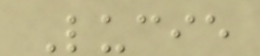Lucie
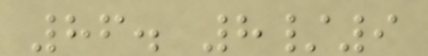86. 8/9
